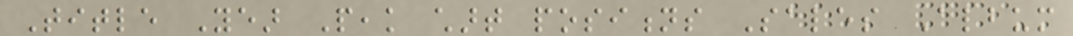Title Year Peak chart positions Sales Album
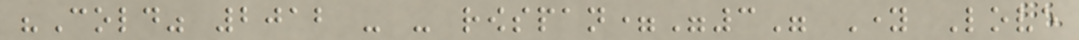"Cold" 2012 - - rowspan="3" Young Love
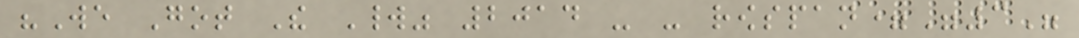"We Got The World" 2014 - - rowspan="3"
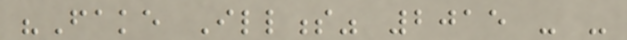"Fake Illness" 2015 - -
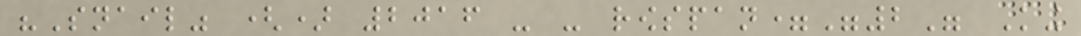"Snail" () 2016 - - rowspan="2" King
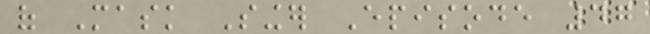of Mask Singer Episode 47
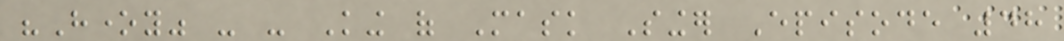"Honey" - - King of Mask Singer Episode 48
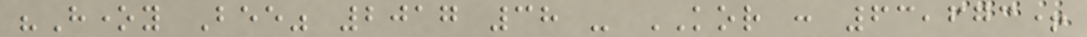"Honey Bee" 2017 38 - KOR : 63,673+
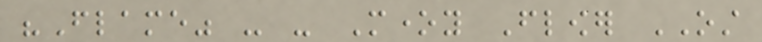"Flame" - - Money Flower OST
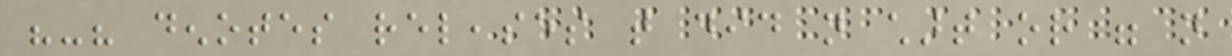"-" denotes releases that did not chart or were not
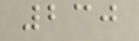230
